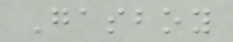Gasboy
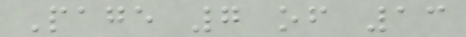Page 7 of 13
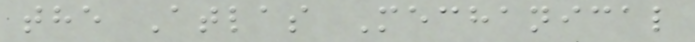the Atlas Mechanical
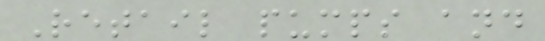Retail pumps and
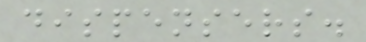dispensers.
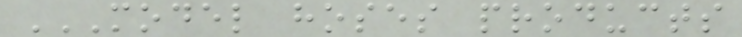MODEL HOSES PRODUCTS
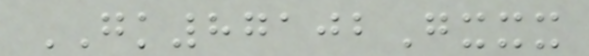GK87102Gxxx
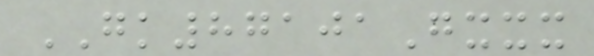GK87101Gxxx
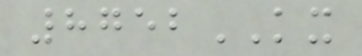8752KX
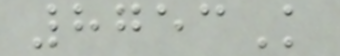8753K
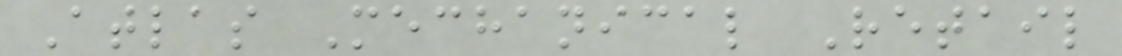Atlas Mechanical Retail
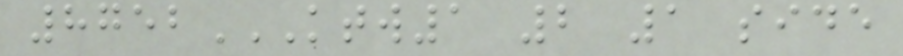8752KTW1 2 1 SIDE
